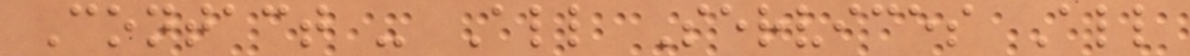Contact - All Services All
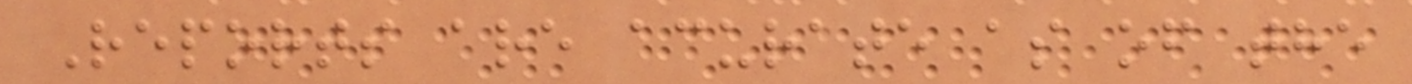Reports are acurate as of the
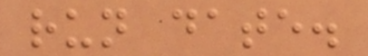run date.
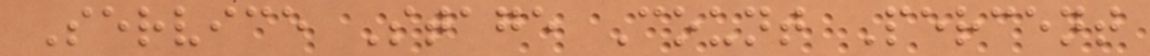Service Stage Count Percent
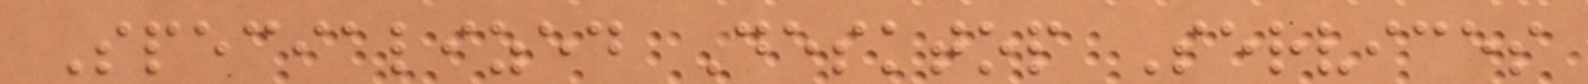Specialized Desktop Services
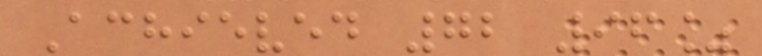Achieved 72 96%
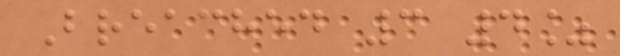Breached 3 4%
